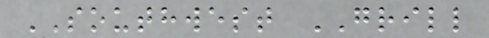SOUTHWEST GRILL
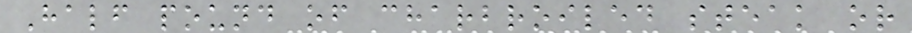Half pound of charbroiled steak or
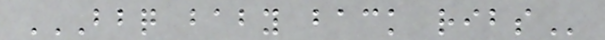BBQ BABY BACK RIBS
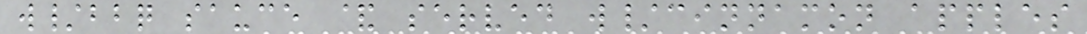w/bbq sauce & served w/cinnamon apples
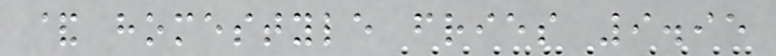& homestyle fries 9.95
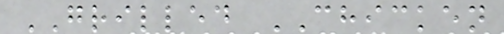GRILLED CHICKEN
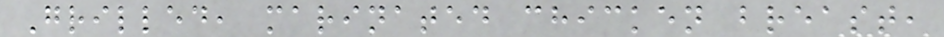Grilled, marinated chicken breast,
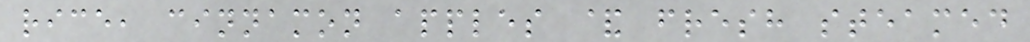rice, cinnamon apples & fresh steamed
